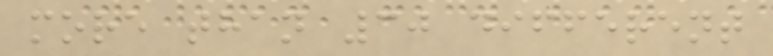more than 30 different
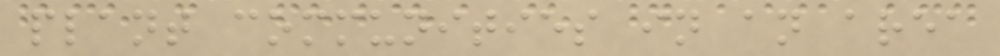plant communities in an area
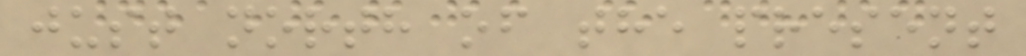just north of the present
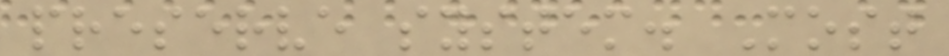preserve system. Most
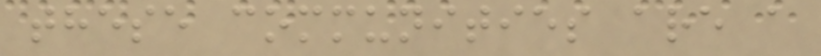these communities are a
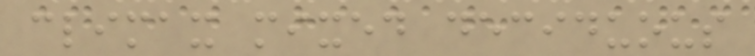climax mixed deciduous
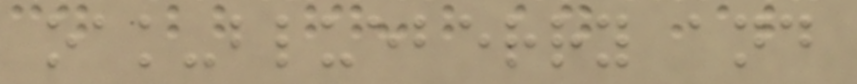oak-blueberry and
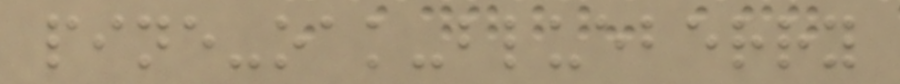pine-oak-blueberry
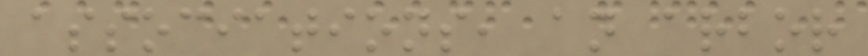associations, an arbor
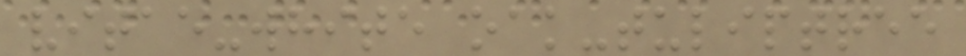vitae-white oak-tuliptree
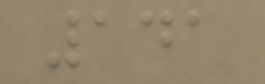141
